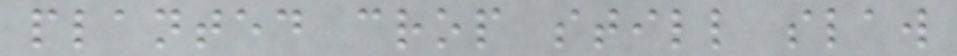planted crop still slaw
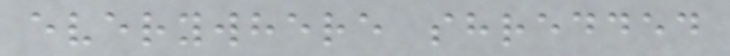everywhere shredded
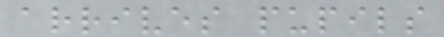arrives pupils
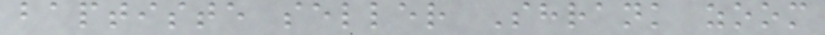baptiste seller Shrank zoom
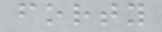forty
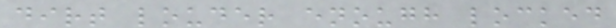dirt louder enough locked
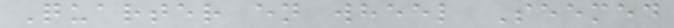Quarter en wheel Seemed
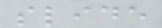slide
